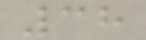38
